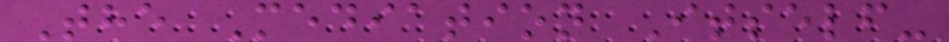The Mediation Itself-
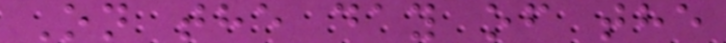On the day of the
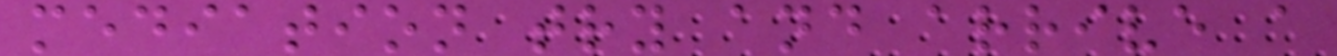mediation try and arrive a
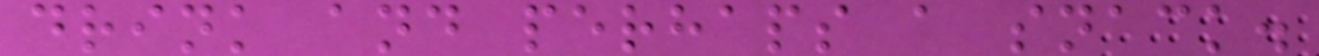drink and perhaps a snack.
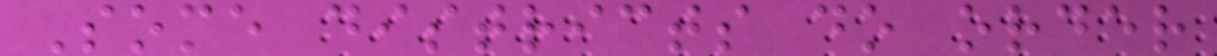Some districts do order
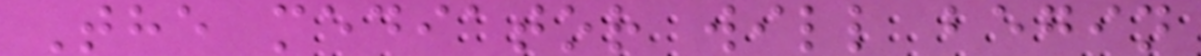The mediator will begin
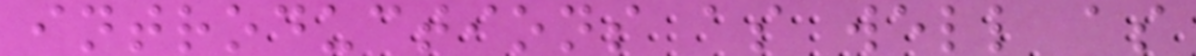introductions as well as
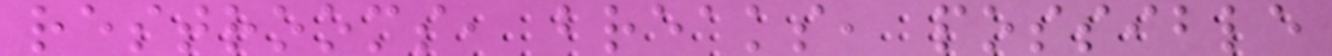restrooms, breaks, possible
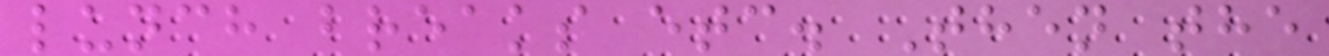lunch breaks etc. Then the
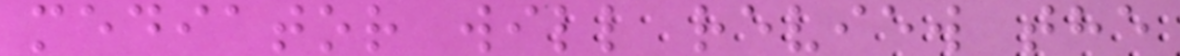mediator will review the
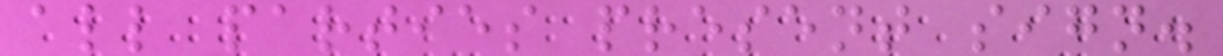all parties present sign.
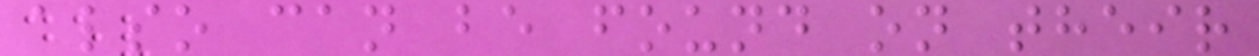also can be found on their
